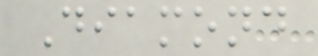Diamond
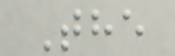The
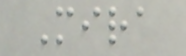Mira
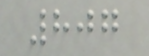807
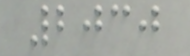2030
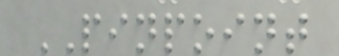PINPOINT
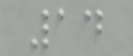14
